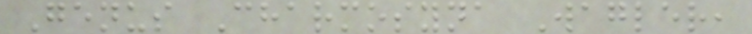Genus Charmosyna Wagler,
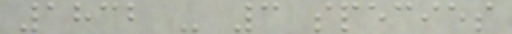1832 - 3 species
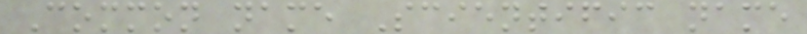Common name Scientific name
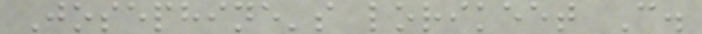Josephine's lorikeet C.
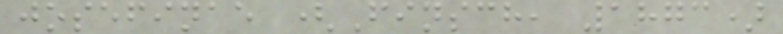josefinae (Finsch, 1873)
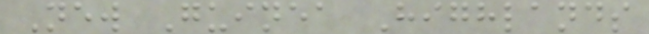New Guinea Highlands
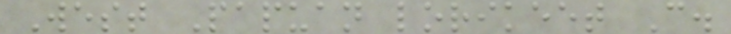West Papuan lorikeet C.
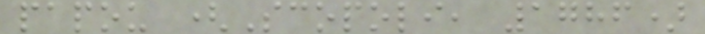papou (Scopoli, 1786)
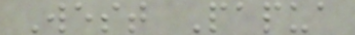West Papua
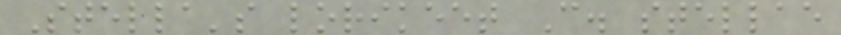Stella's lorikeet C. stellae
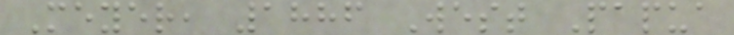Meyer, 1886 West Papua
